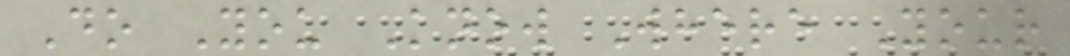Do You Know Where Your
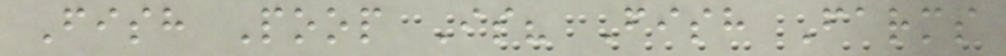Fish Poop Is? Fish Farms
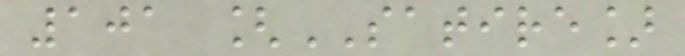101 [SATIRE]
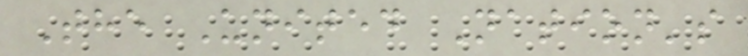The United Nation's
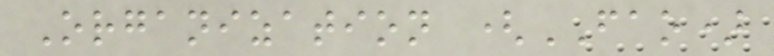Organization (FAO)
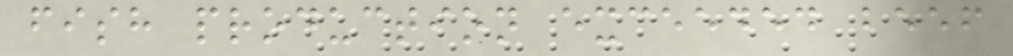fish production exceeded beef
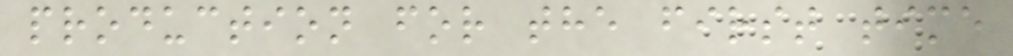production for the first time
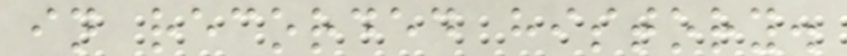in recorded history.
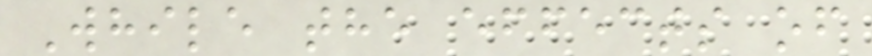While the effects of
